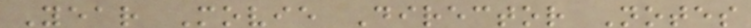Year Movie Director Notes
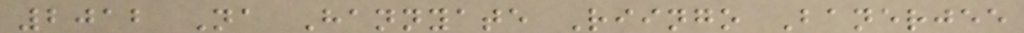2012 Na Hannyate Riingo Banerjee
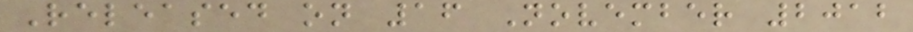Released on 16 November 2012
